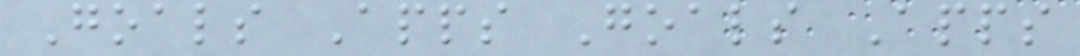Goals Apps Goals Apps
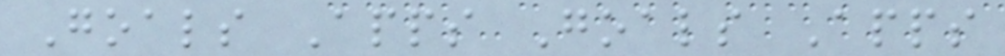Goals Apps Goals Apps
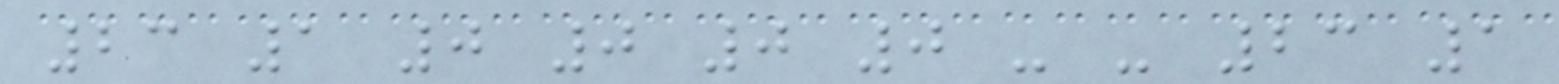23 1 0 0 0 0 - - 23 1
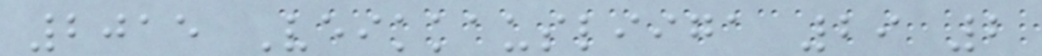2015 Veikkausliiga 29 2
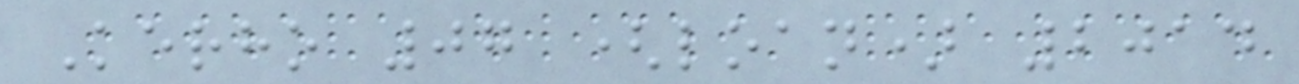Kerho 07 (loan) 2014
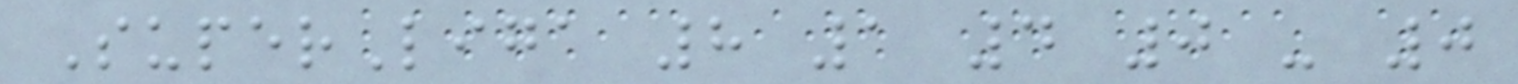SuperLiga 8 1 4 0 - 0
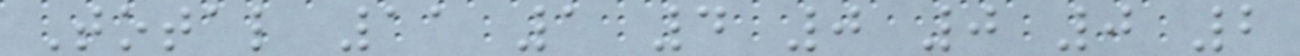Total 11 1 4 0 0 0 2
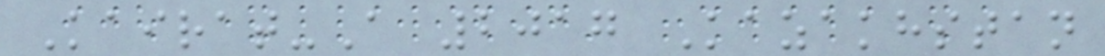Kairat-A 2017 Kazakhstan
